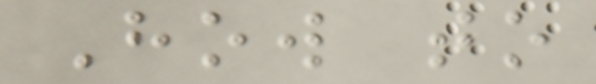How to
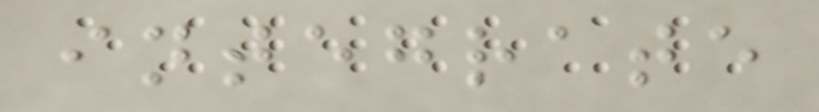integrate
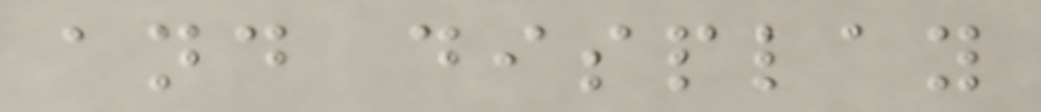and display
